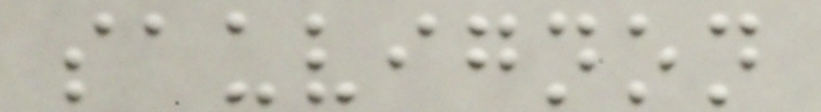sauvignon
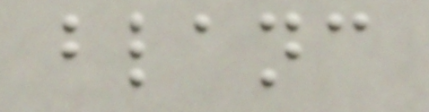blanc
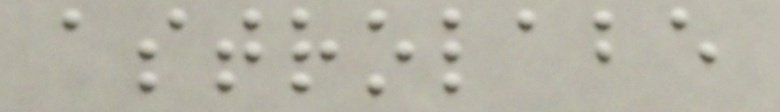astrolabe
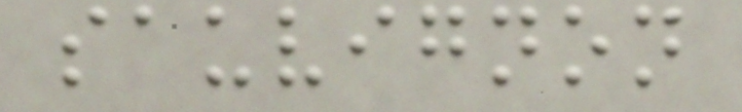sauvignon
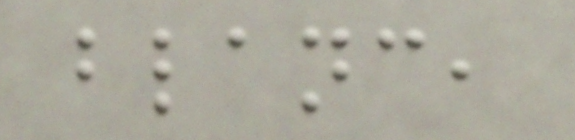blanc,
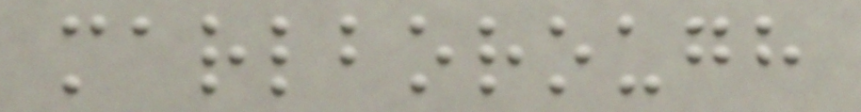marlborough
